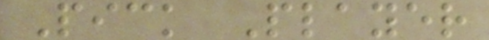Pick Player
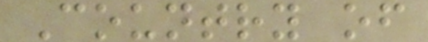Country of
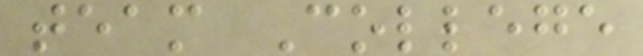team College
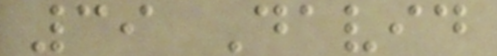39 David
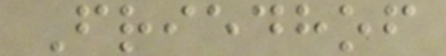Friedhof
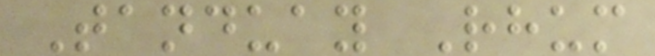Tanduay Rhum
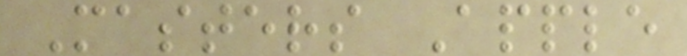Masters Apple
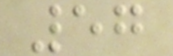57
